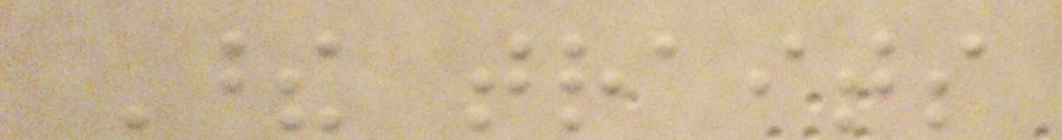These traits
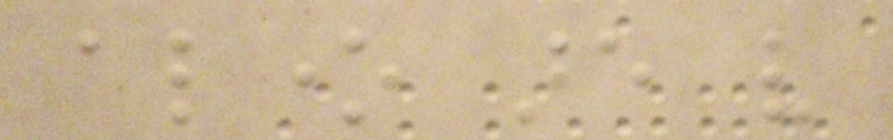alone are very
